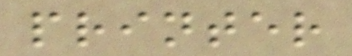printer
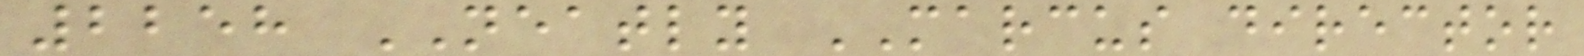2258 NEATLY MARCUS director
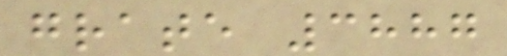grate 3887
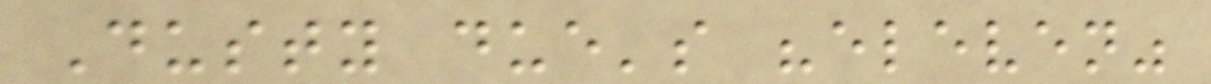Dusty due's "eleven"
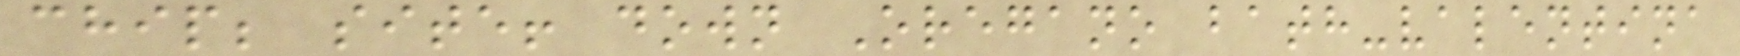chip; site! down Oregano bath-valentina
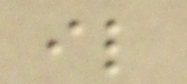il
